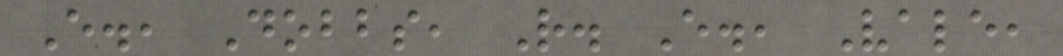E., Dobbs, R. E., Vale,
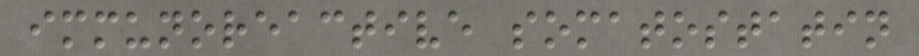immunoreactive somatostatin
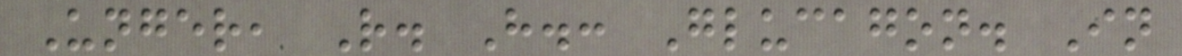Unger, R. H.: Glucagon. In
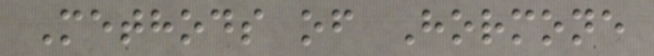Methods of Hormone
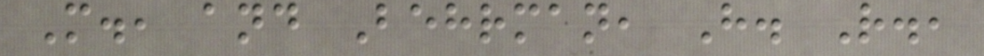M., and Behrman, H. R.,
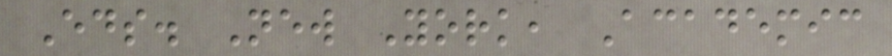Eds. New York, Academic
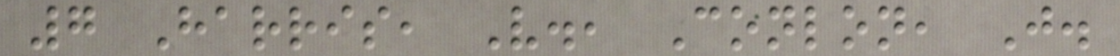7 Harris, V., Conlon, J.
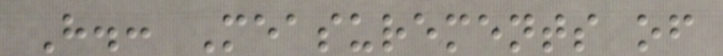H.: Measurements of
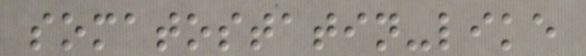somatostatin-like
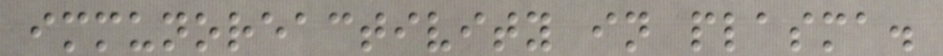immunoreactivity in plasma.
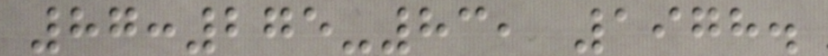87:275-83, 1978.
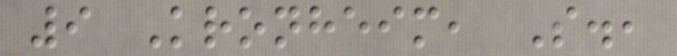9 Kronheim, S.,
